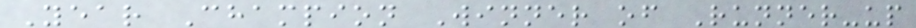Year Champion Winner of Runner-up
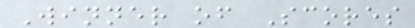Winner of Scores
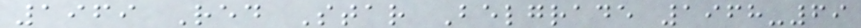1969 Red Star Belgrade 1968-69
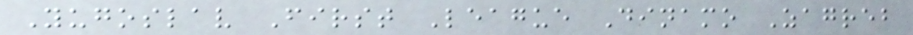Yugoslav First League Dinamo Zagreb
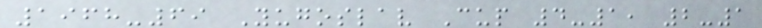1968-69 Yugoslav Cup 4-1, 2-1
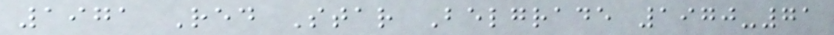1971 Red Star Belgrade 1970-71
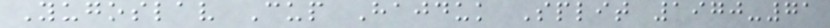Yugoslav Cup Hajduk Split 1970-71
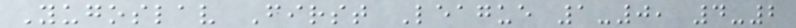Yugoslav First League 1-0, 4-2
